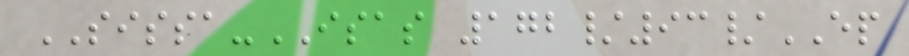SISSA-ISAS 172/93/EP
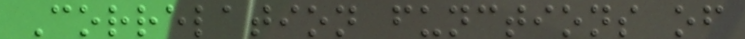Correlation functions of
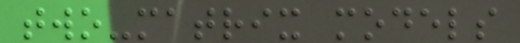two-matrix models
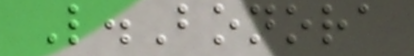L.Bonora
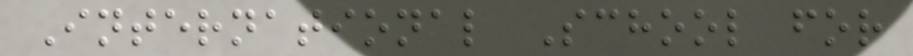International School for
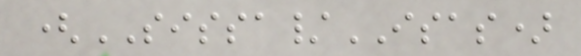(SISSA/ISAS)
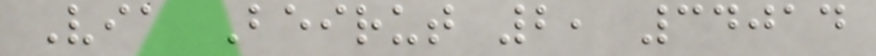Via Beirut 2, 34014
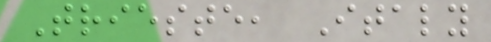Trieste, Italy
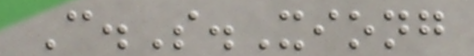C.S.Xiong
